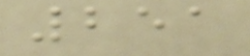251
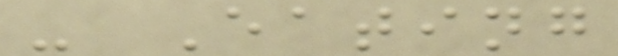- Eating
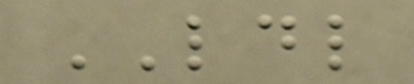LDL
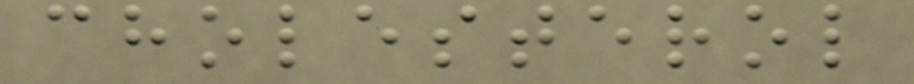cholesterol
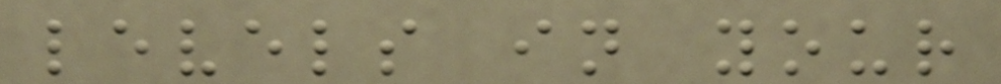levels in your
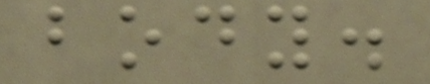body.
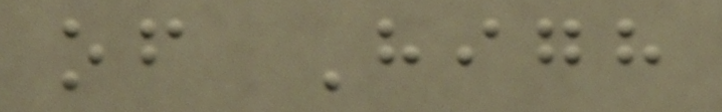of High
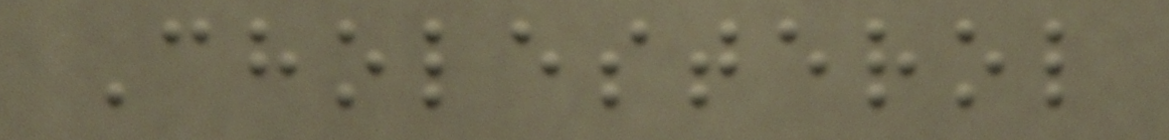Cholesterol
